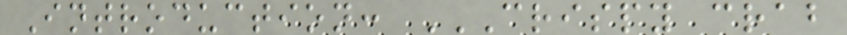Introduction: CRISPY CRAB
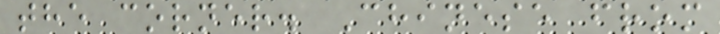the corner. Chinese from
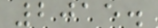2015.
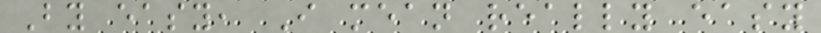By easy, I mean really easy
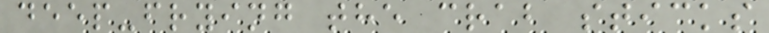deep-frying the crab sticks
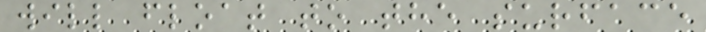will float to the surface
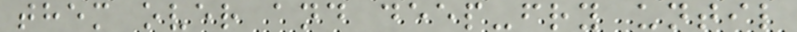them over and deep-fry until
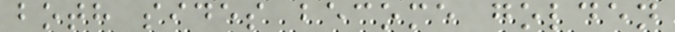both sides become golden
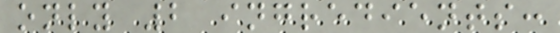only 2 ingredients:
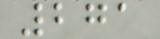271
